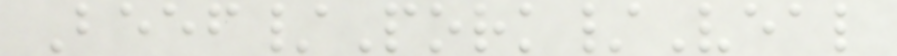Beef/Pork/Veal
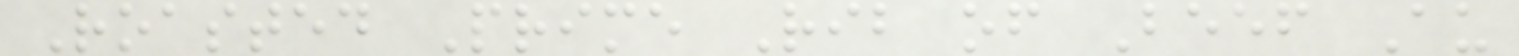Roasted Prime Rib of Beef Au
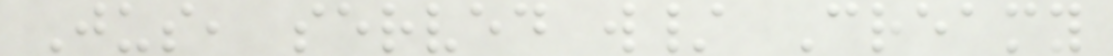Jus, served w/ Creamy
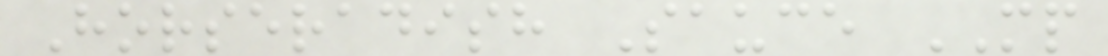Horseradish Sauce MP
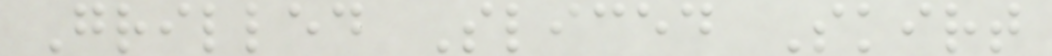Grilled Sliced Skirt
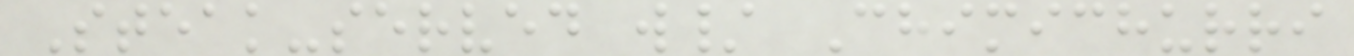Steak-served w/ Chimichurri
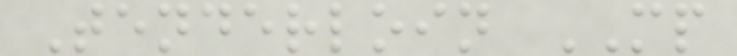Tenderloin MP
